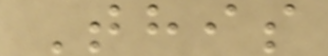This
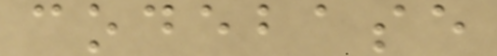codebase
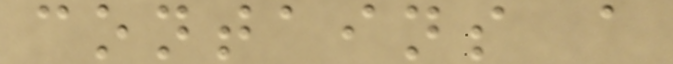contains a
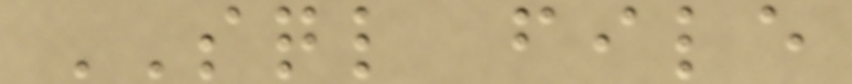SQL file
